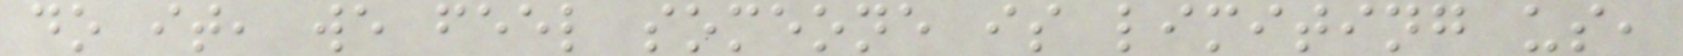do it, we feel someone is limiting us,
